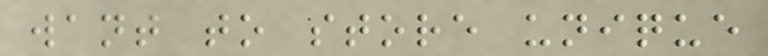want to store unique
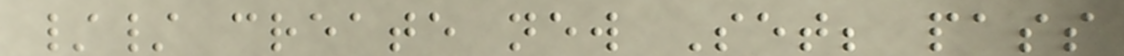// create new Set; pass
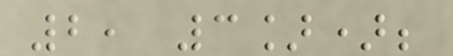2, 3]);
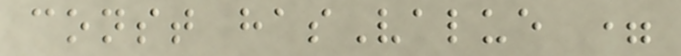const hasValue =
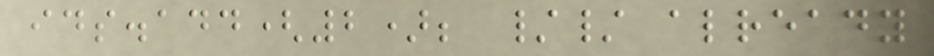ids.add(2); // already
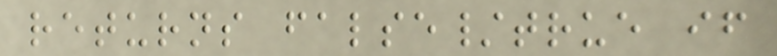returns false/true if
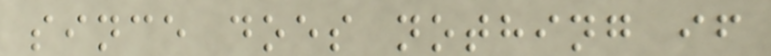since does nothing if
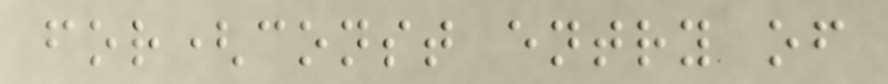for(const entry of
